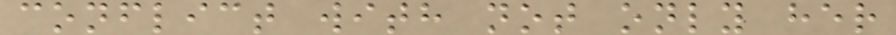conflict with not only her
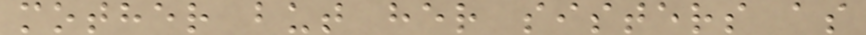mother but her sisters as
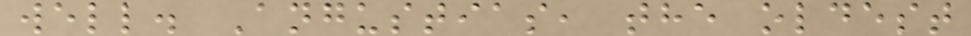well. Angustias, the oldest
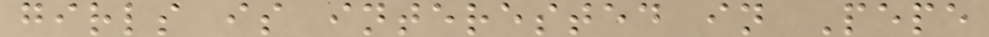girls is interested in Pepe
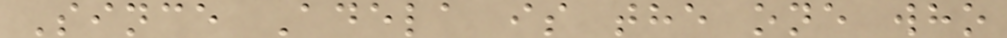Since Adela is the one who
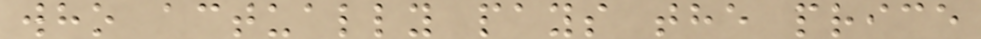who actually pays the price
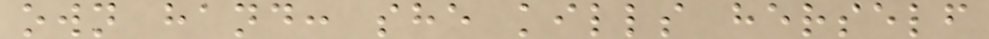own hand: she kills herself
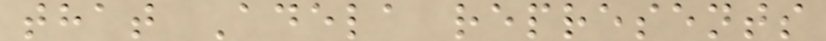that Adela represents
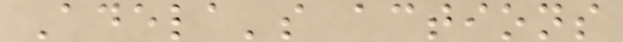Adela's actions
